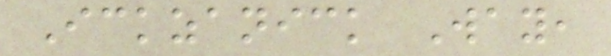Ickzanick Way,
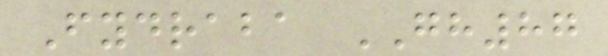Fydraba GH87
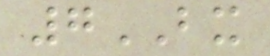7BX
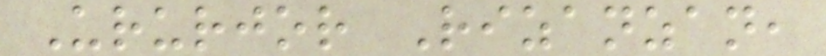Ururjor Rizanzan,
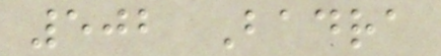502 Badra
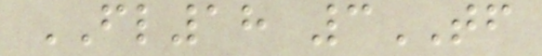FL18 3TF
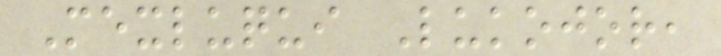Mexluqui Lukojor,
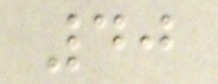40
